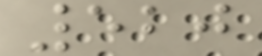520
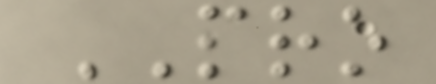PRO
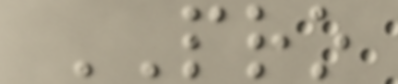PRO
